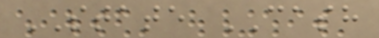STATE CASH
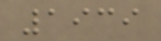1939
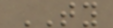TY
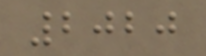2020
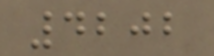4202
